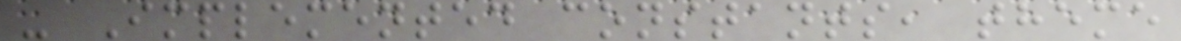- Implemented constants, theme
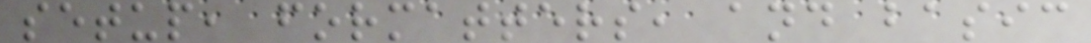setup, formatters, and basic
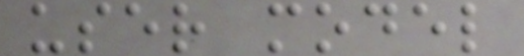user model
